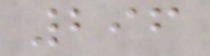296
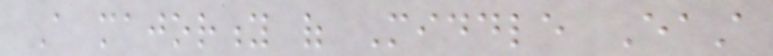A majority of Middle East
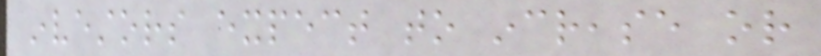investors expect to increase or
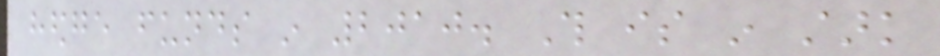hedge funds in 2010. This is in stark
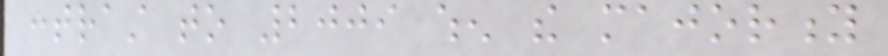contrast to 2009 when the majority
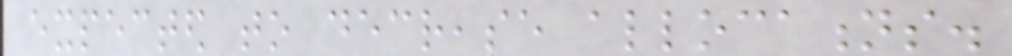expected to decrease allocations.
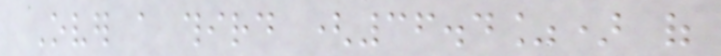Over a third (36.4%) of
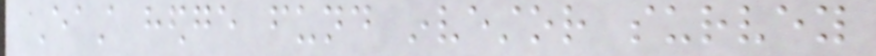East hedge fund investor survey
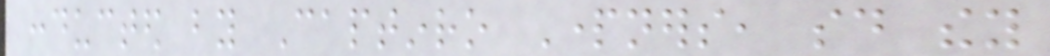conducted by Captinro Partners, said they
